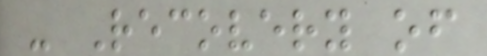- Recovery of
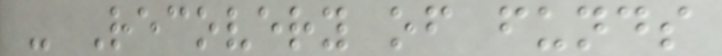- Recovery of funds
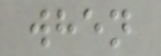when
